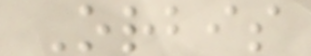Orbis
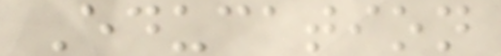Education
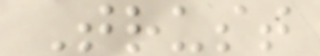Trust
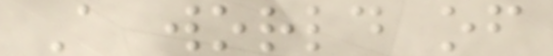A world of
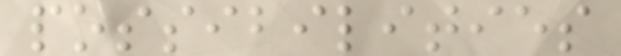possibilities
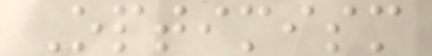Optimism
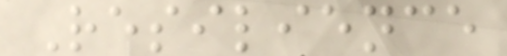Resilience
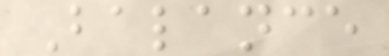Balance
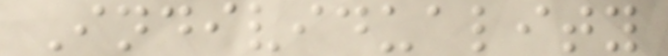Individuality
